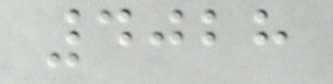4028
